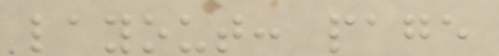layout: page
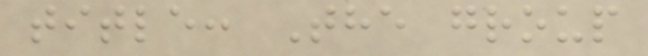title: The group
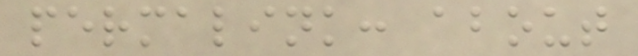permalink: about
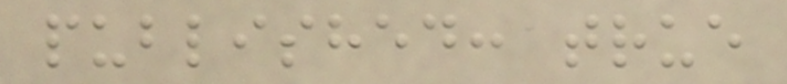published: true
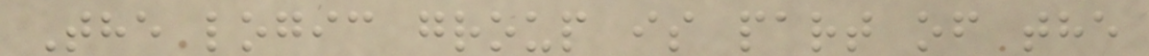The logic group is part of the
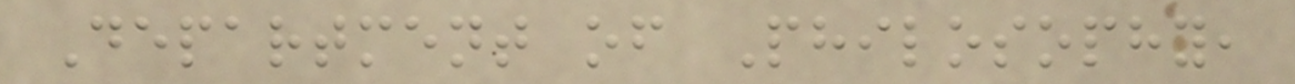Department of Philosophy,
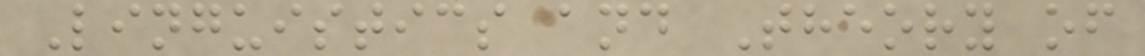Linguistics and Theory of
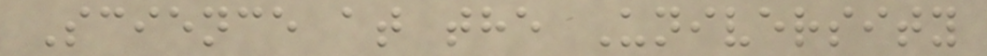Science at the University
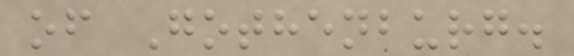of Gothenburg.
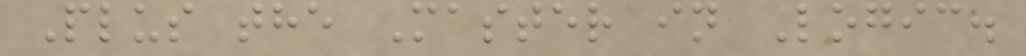Plus the Master in Logic.
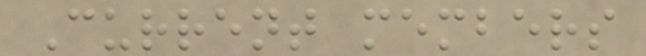Current members
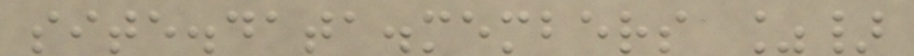site.data.members %}
